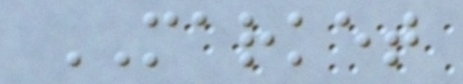MARKET
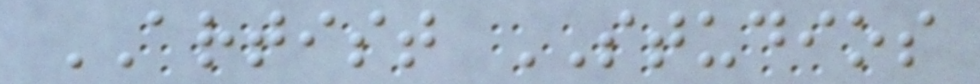ARTIST STUDIOS
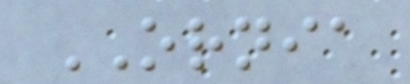ORNIA
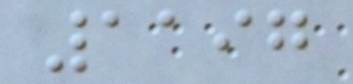1197
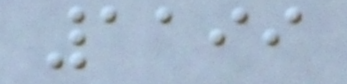1199
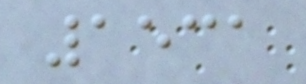1531
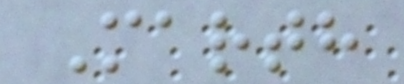Marth
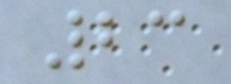23
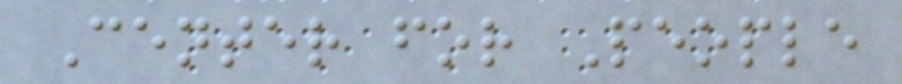Center for People
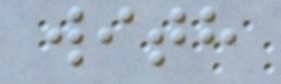with
